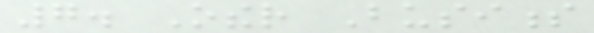7. Other Business
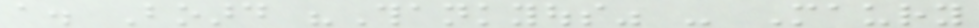a. Board "Thankyous" - Maury
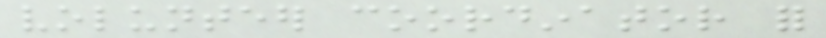volunteer coordinator for
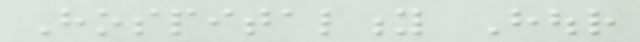Hospitality Hour
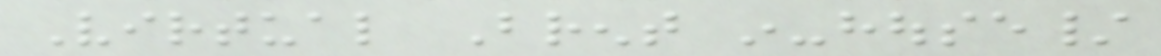Virtual Brent in-house/
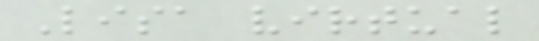Lisa virtual
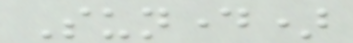Sunday)
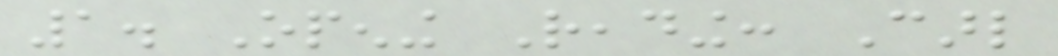1. Opening Reading: Carl
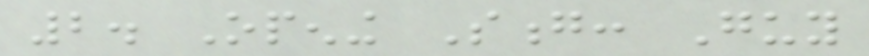2. Opening Song: Guy
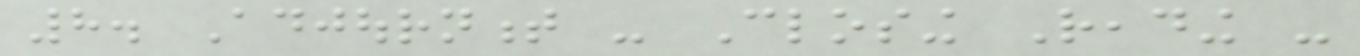8. Adjournment - Closing Reading -
